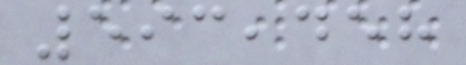593,458
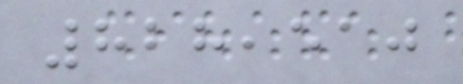828,510
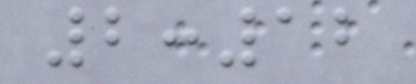2:12
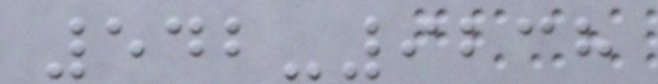542-9238
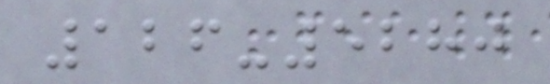126-5280
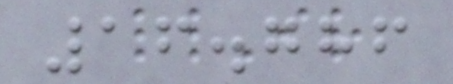16.786
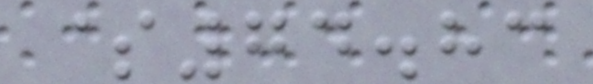$74.83
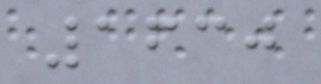1630
